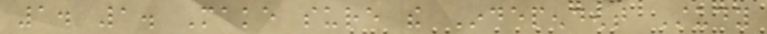1. 1. Make sure the Independent Study
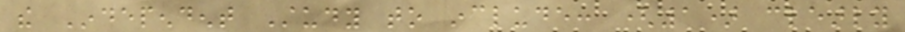the Independent Study to include: (1) clearly
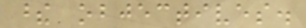these objectives.
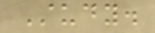Study.
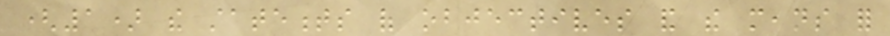(1) the statements of objectives and the means for
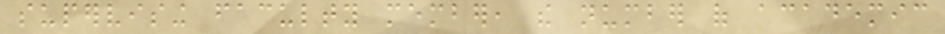supervising faculty member, the number of academic
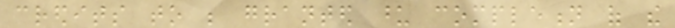credits to be granted upon completion of the
